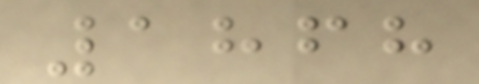1868
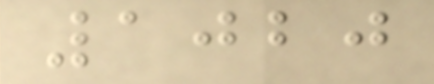1020
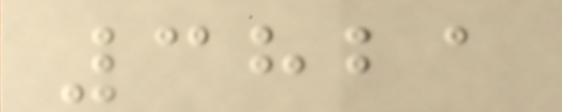3821
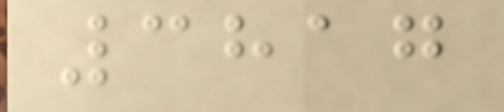3817
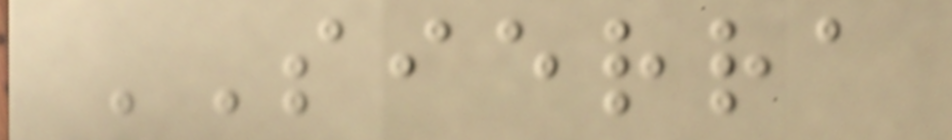SIERRA
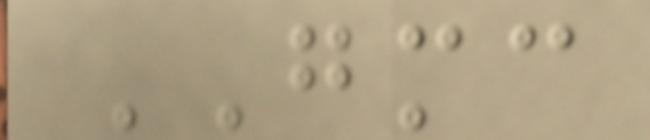GMC
